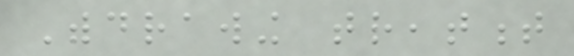Withdrawing treatment
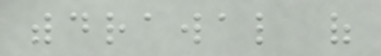withdrawal of
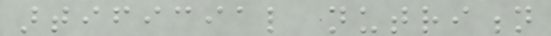artificial nutrition
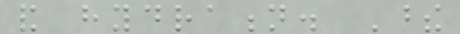and hydration. These
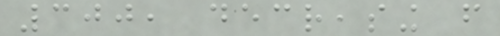300, decreasing from
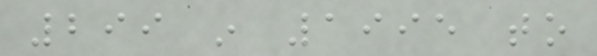299 in 1995 to
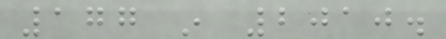177 in 2010.
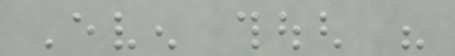Even though his
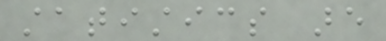statistics are
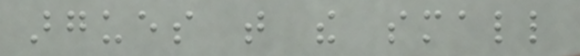argues that the small
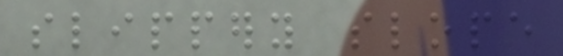slippery slope
